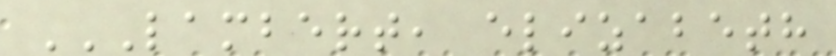LAMBERT, ELIZABETH
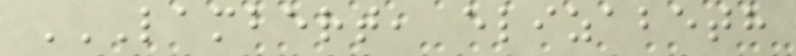LAMBERT, ELIZABETH
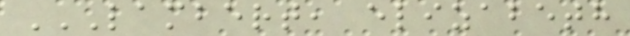LAMBERT, ELIZABETH
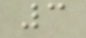3
